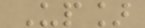Up]
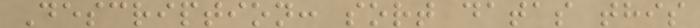Description: sort datas this
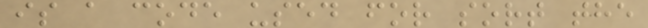is a code used for sort the
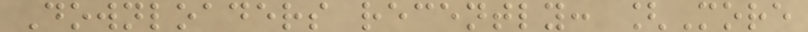Downloaders recently: [More
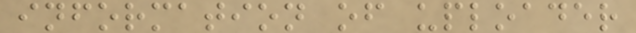information of uploader
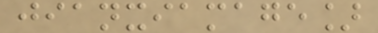jianxiamage]
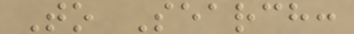To Search:
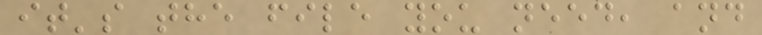it's the file you need, and
